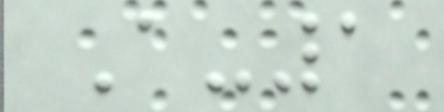A-1
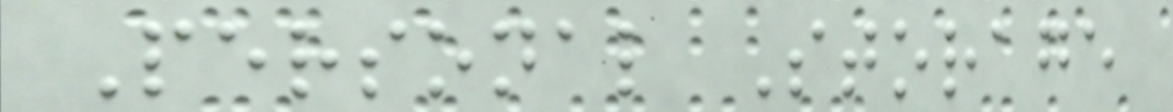Personal Storage
